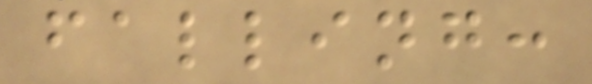falling:
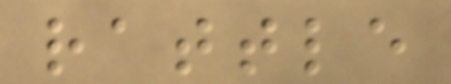rattle
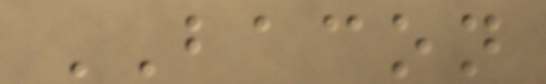BACON
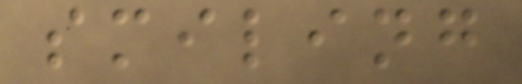smiling
